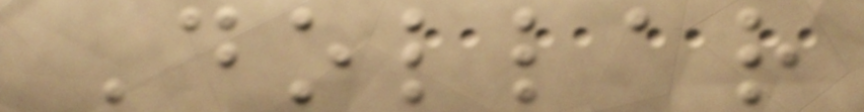Dollar
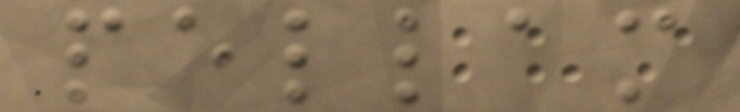pellam
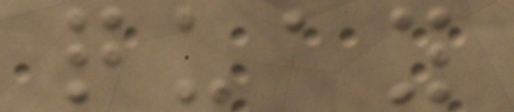quay
